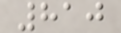810
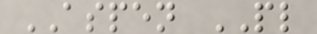ASPEN PL
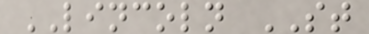LINCOLN ST
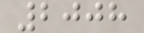2008
